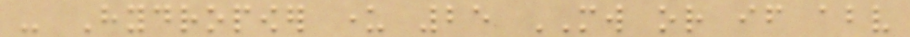- Hydropower under 25 MW or if above
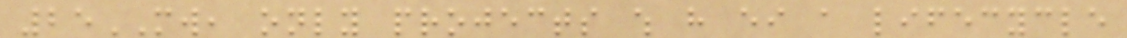25MW, only projects which have either a lifecycle
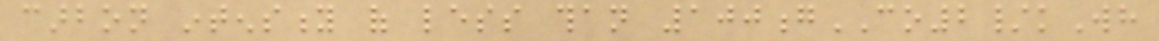carbon intensity of less than 100gCO2/kWh
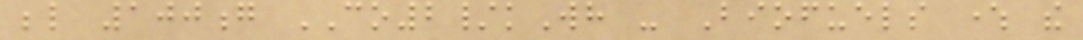below 100g CO2/kWh - Biofuels where the
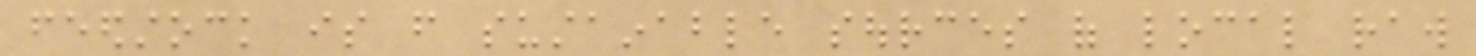feedstock is from sustainable sources of local raw
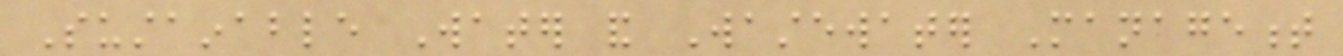Sustainable Water and Wastewater Management
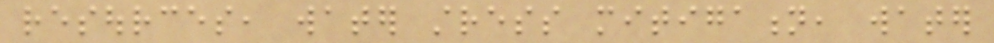resources, water stress mitigation, water
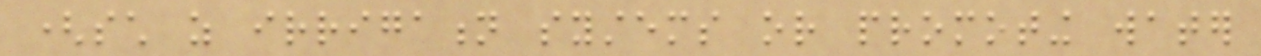(such as irrigation systems or promoting water
